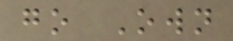go Own
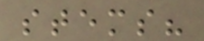stems?
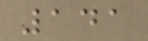141
